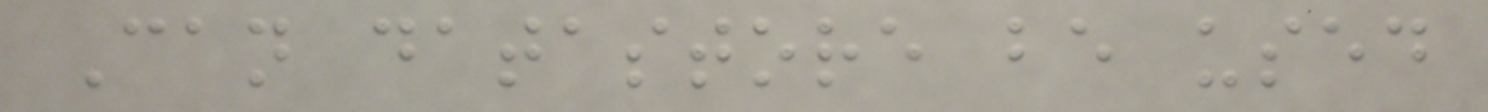Can datastore be used
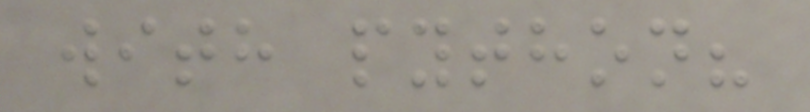with python?
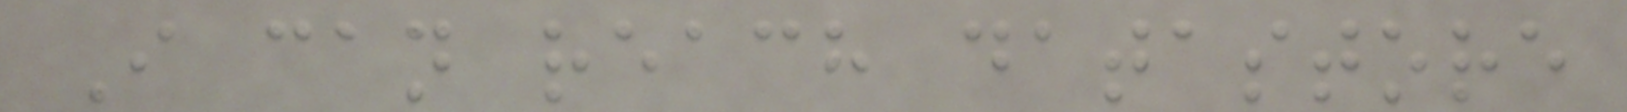I can reach datastore
